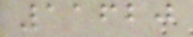11620
